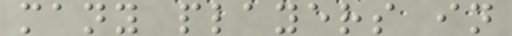many players in
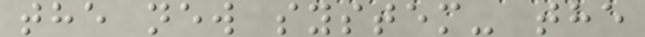the new system- the
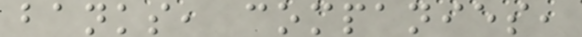banks, companies,
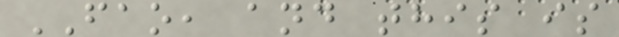FAO, and this is
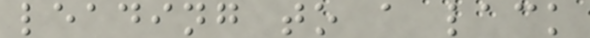leading to a lack
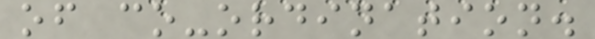of co-ordination.
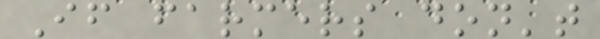If farmers don't
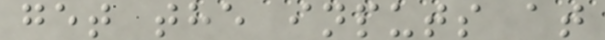get the inputs at
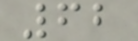62
